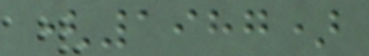(1987)
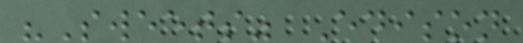"Sweets" Edison
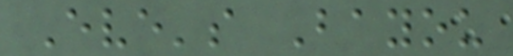Eve's Bayou
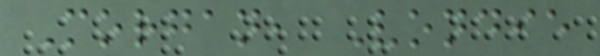Morgan, Vondie
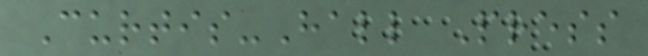Curtis-Hall Press
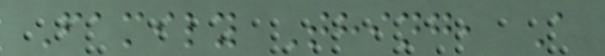Family Thing, A
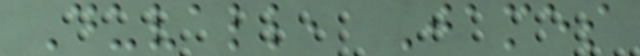Duvall, James
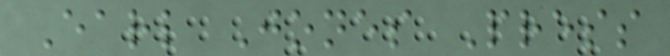Earl Jones Press
